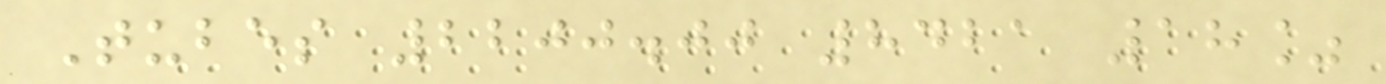Tubes 2200.00 8421 18%
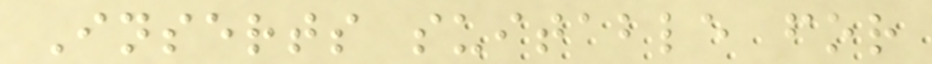Inserts suitable for
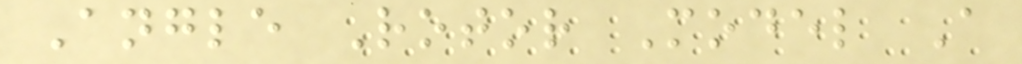Angle Rotor Model A
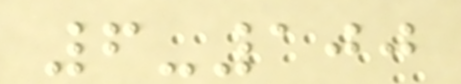6-100
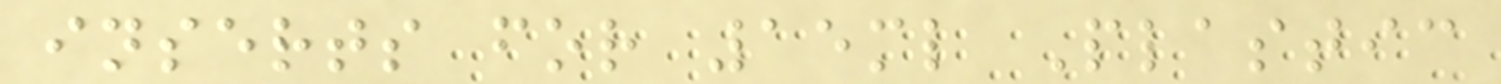inserts for 15ml Plastic
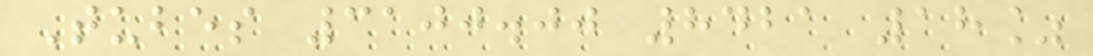Tubes 3100.00 8421 18%
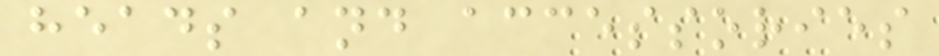heads and accessories
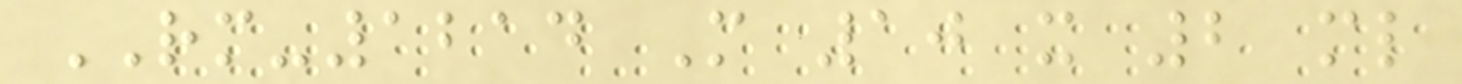RM-1214 M 10 x 2 ml
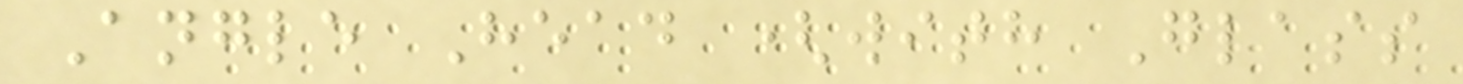Angle Head (with Glass
